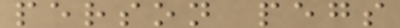person pegs
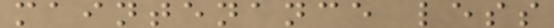maintenance less
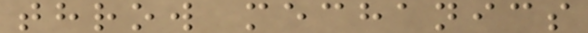throw mechanics
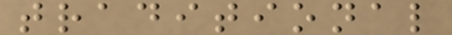traditional
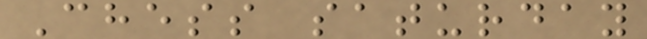Chess saturday
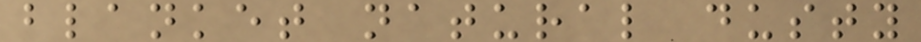blanket natural dusty
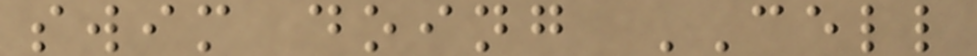swim doing CELL
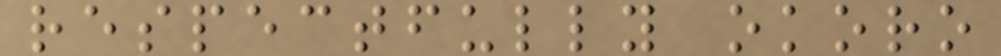respectfully okoro
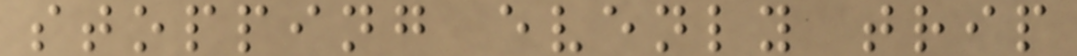stopping evenly trip
